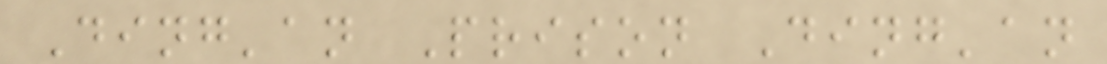Ding'an Prison Ding'an
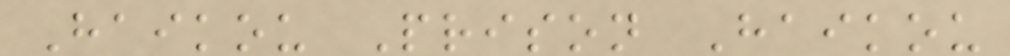Haikou Prison Haikou
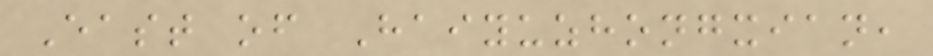East of Haiyuzhongxian,
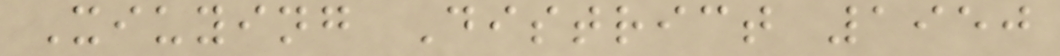Xiuying District 1950
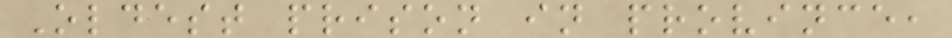Oldest prison in province,
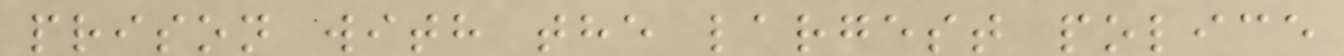prison with the largest police
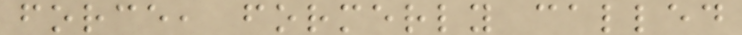force, formerly called
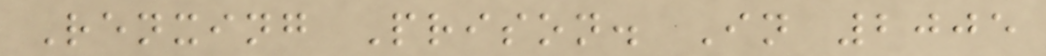Renxing Prison. In 2005
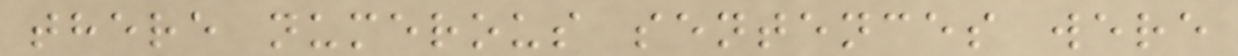there numerous sentences were
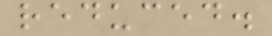reduced.
